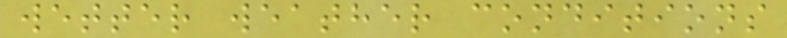wetter weather conditions
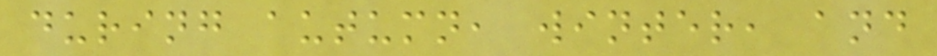during autumn, winter, and
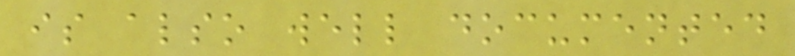is also well documented
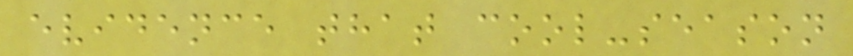evidence that cool-season
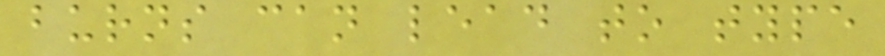burns can lead to type
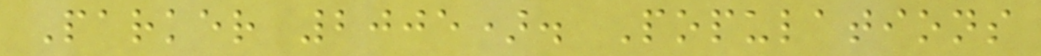Parker 2005). Populations
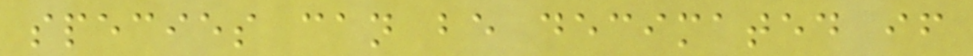species can be decimated if
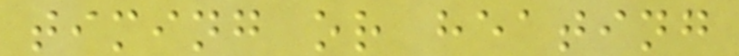timing or heating
